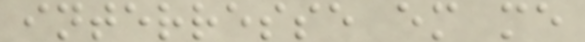interresse em me
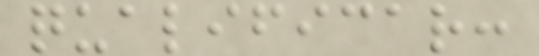qualificar:
